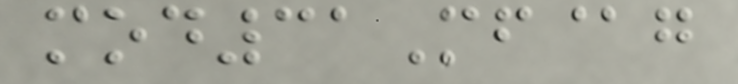mod31Mf@g
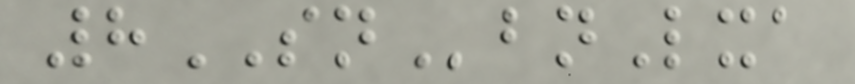8SNbnLxa
